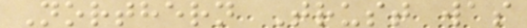Northern Trust was
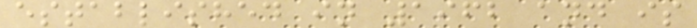established in 1962 and is
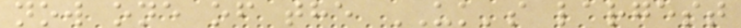now one of the UK's largest
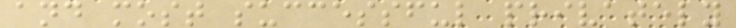and most successful privately
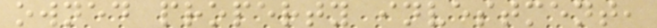owned property investment,
